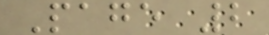Page 2
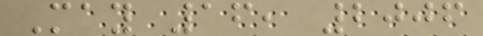May 16, 2006
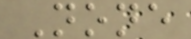None
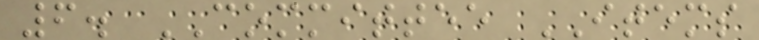6. COMMITTEE ITEMS
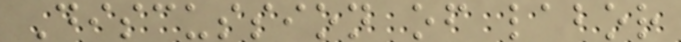Discussion of labor
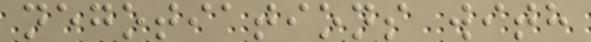negotiations with
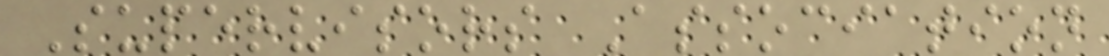Supervisors Association
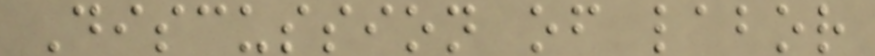Discussion of labor
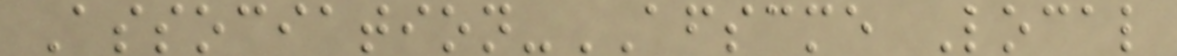Association-AFSCME Local
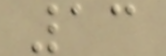13
